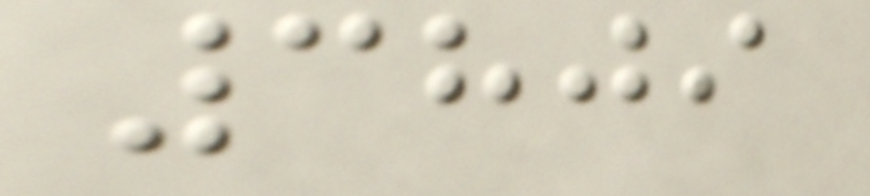3809
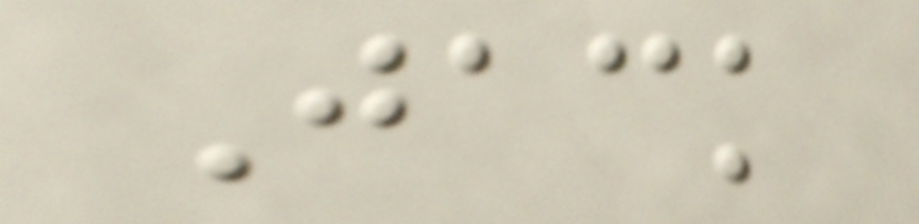Jack
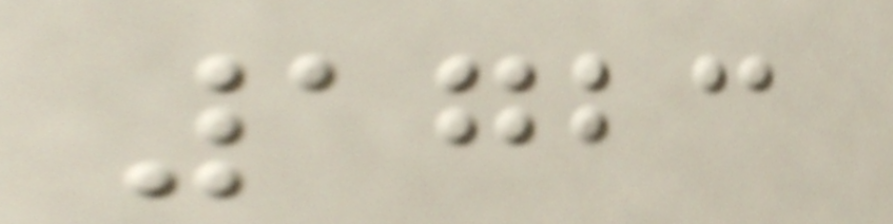1723
